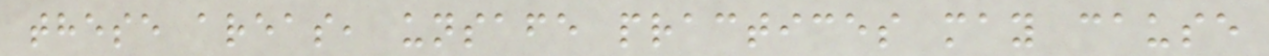these areas, unsafe practices may cause
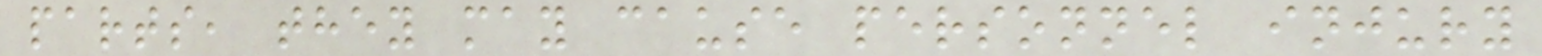parts, they may cause personnel injury
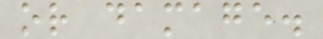or damage.
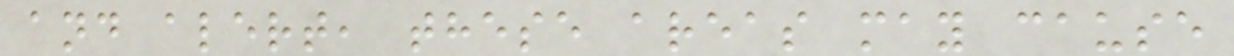and alert, these areas may cause
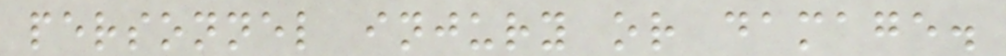personnel injury or damage.
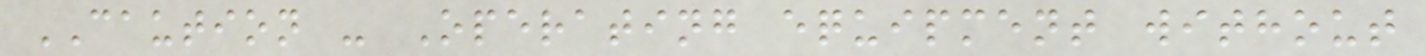CAUTION - Operating equipment without
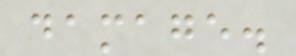damage.
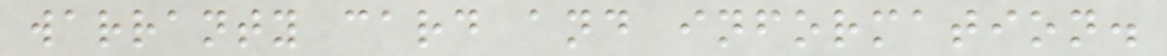warranty card and information.
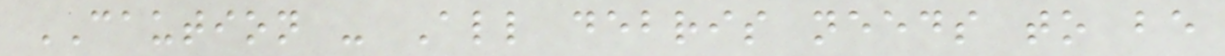CAUTION - All debris needs to be
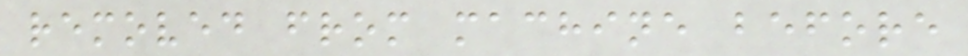removed from machine before
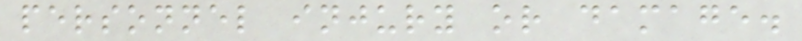personnel injury or damage.
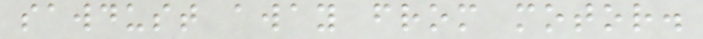sawdust away from motor.
